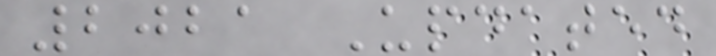2021 Updated
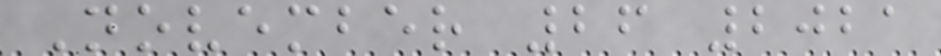November 26 2021
